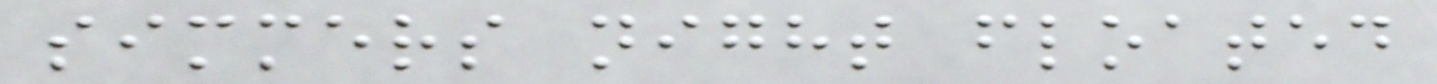simmers night floated
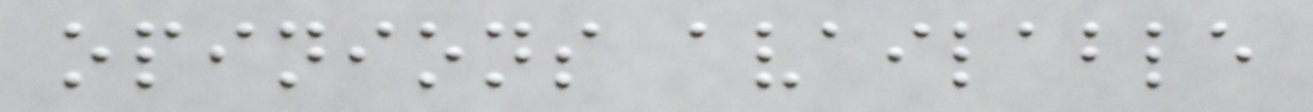opinions available
